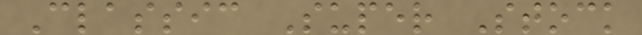Classic Super Stock
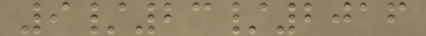9/23/2016
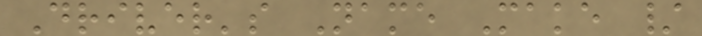Driver's Name Make /
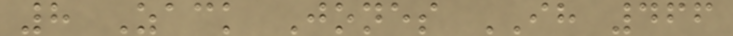8 Zack Jones IH 466
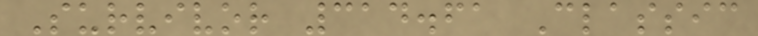Survivor 314.61 Classic
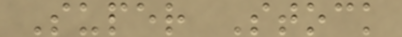Super Stock
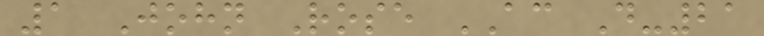1 John Rose AC D-21
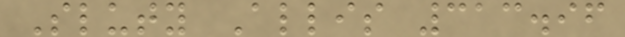Sluty Allis 313.96
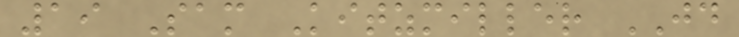19 Sam Kitzmiller JD
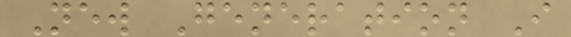New Generation I
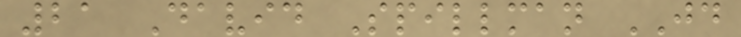21 David Spillman JD
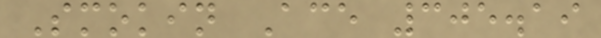Smokin Ace 305.19
